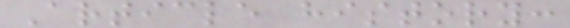Article history:
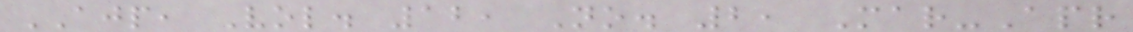AJP, Vol. 12, No. 2, Mar-Apr
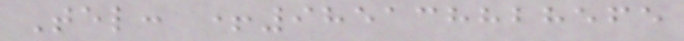Tel: +985138828565
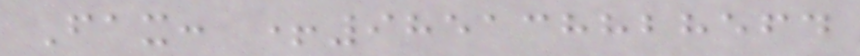Fax: +985138828564
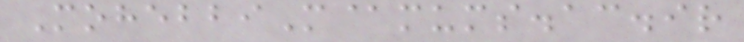MohebbiM@mums.ac.ir
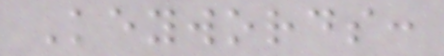Keywords:
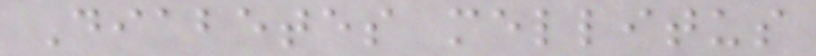Diabetes mellitus
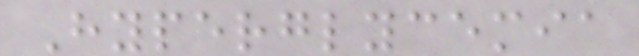Hyperglycemia
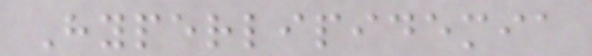Hyperlipidemia
